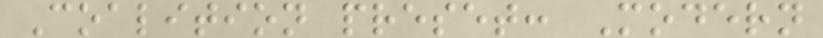Coalition preset: Modern
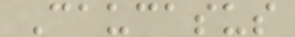Caucasus
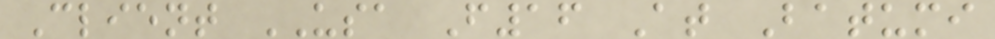Client USA F16 At Batumi
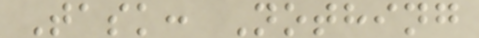Task: Nothing
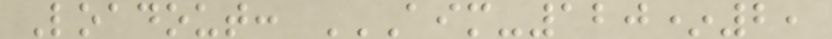Loadout: AIM-120*2,
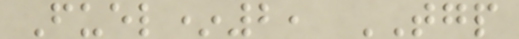Fuel*2, TGP
